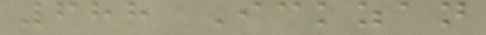688 Ickzan
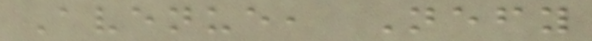Avenue, Nefy
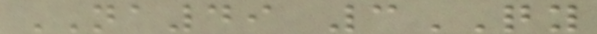NA49 3QY
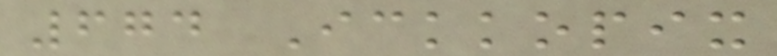674 Ickkopix
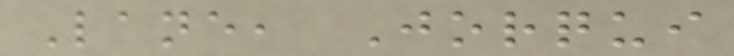Lane, Jorqui
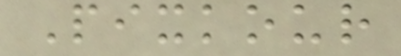Pixkour
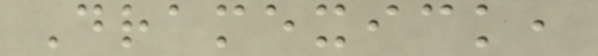Dramexick,
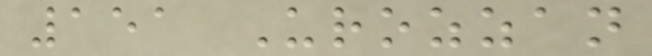151 Urozzan
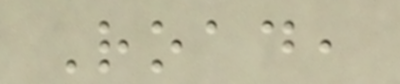Road,
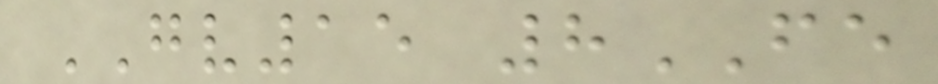GV15 8FE
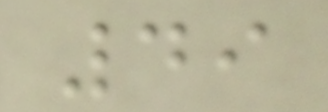49
